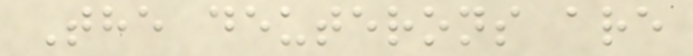The deuterons are
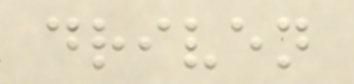driven
